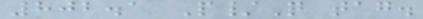802.1 P/Q tag.
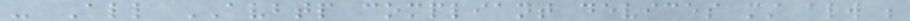- All AVBTP compliant devices must always be
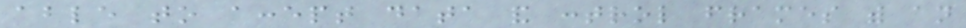able to accept data and control frames with an
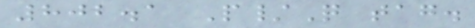802.1 P/Q tag.
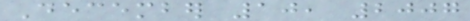December 10, 2007
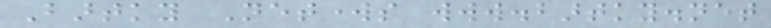Bartky Networks www.bartky.net
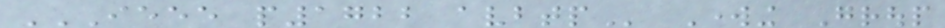IEEE P1722 AVBTP Working Group
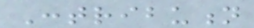Contribution
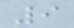9
